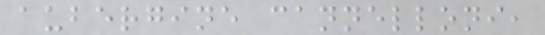aubergine cannelloni,
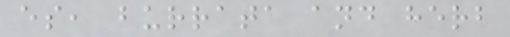es, burrata and herb
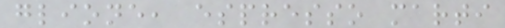glione, espresso marti
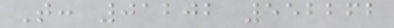T: 01202 552262
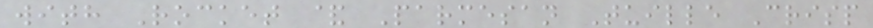with Rocket & Parmesan Tuille Crisp
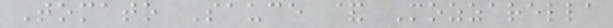Tomato Sauce & Mozzarella
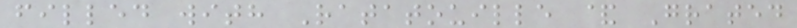filled with Ratatouille & Grated
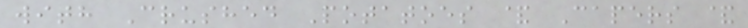with Crushed Potatoes & Capers &
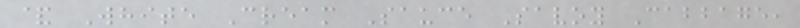& White Cream Sauce Savoy Cabbage,
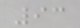93
